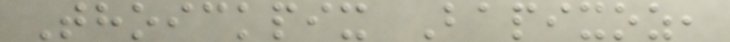Thoickpix Bapixoz,
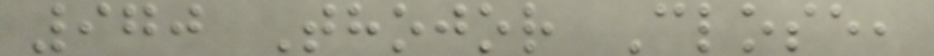970 Thojor Close,
